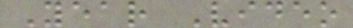Year Video
